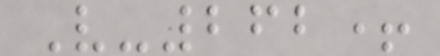V-262+
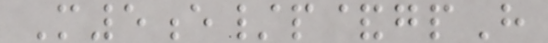M5e/p&gpH
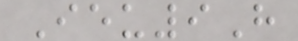Ieu9H
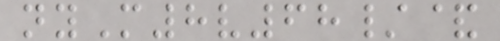nyM8v68/&
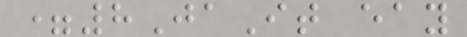=8JaIt eay
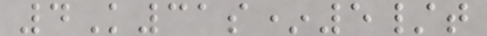4K31s*5/t
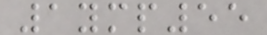1ymp55
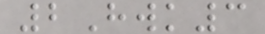2Hwk3
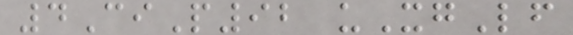4CiP92 uXgLf
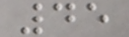45
